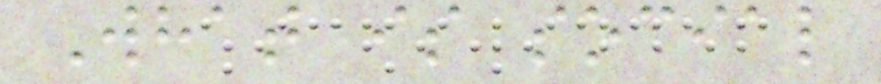What is social
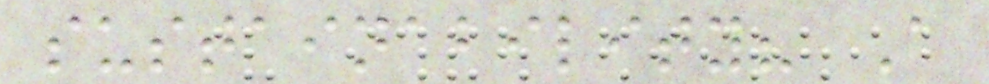sustainability? A
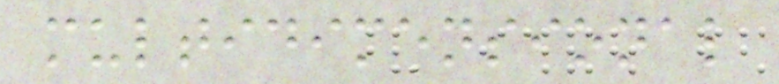multidimensional
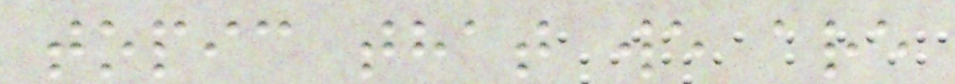topic that we are
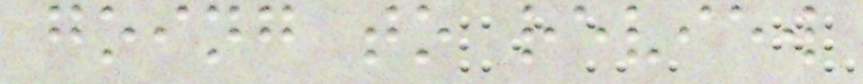going to review
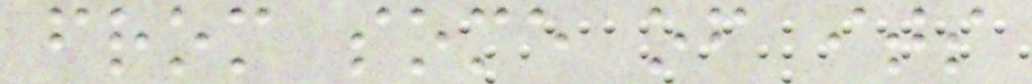from some of its
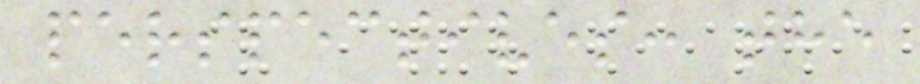perspectives: the
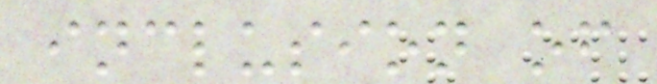inclusion of
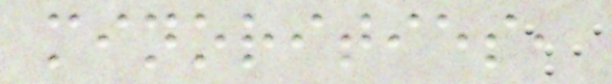minorities,
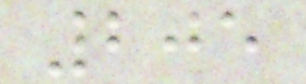205
